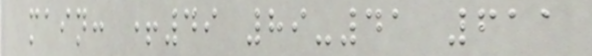main: +49 89-41 611
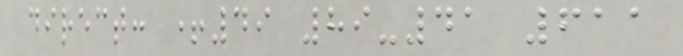direct: +49 89-41 611
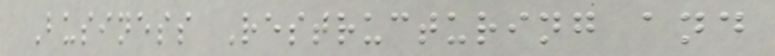Business Restructuring and
